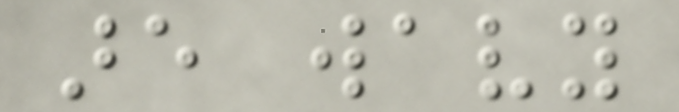are wavy
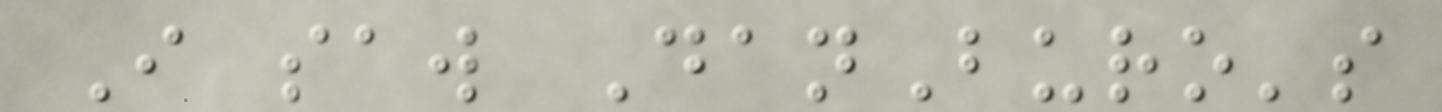I saw DanBuro's
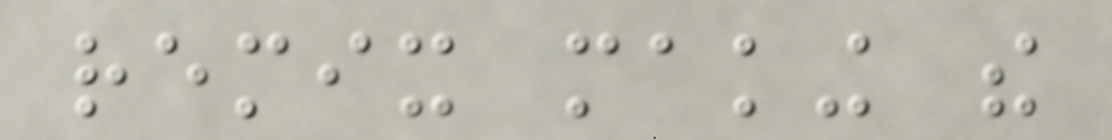remix making the
